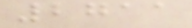2711
